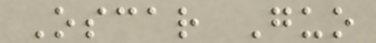Oscar Guo
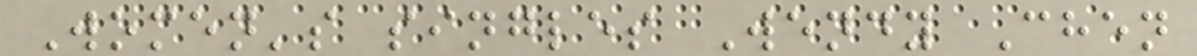Women's singles Wendy Chen
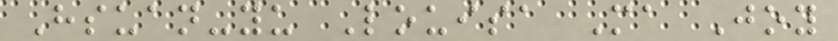Hsuan-yu Louisa Ma Joy
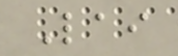Lai
